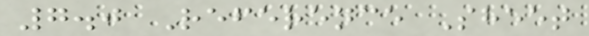7.0 Reference Sheet
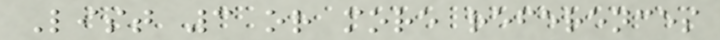List 3 or more references
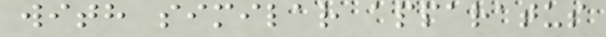with similar apparatus
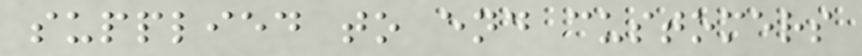supplied to end customers
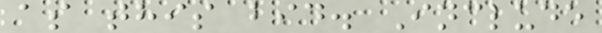as this bid. Include
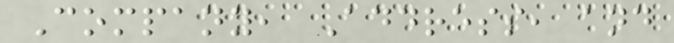Company, Address, and
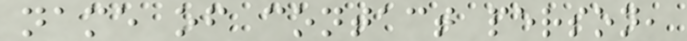name of contact person,
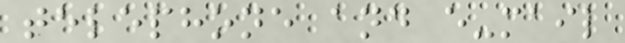telephone and e-mail
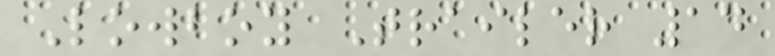Lowboy Trailer 14
